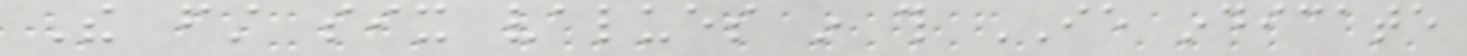The first six values in this IE indicate
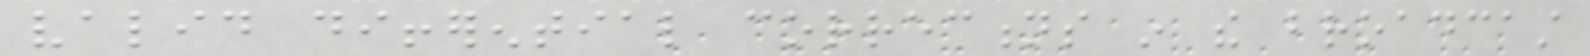valid differential corrections in the broadcast
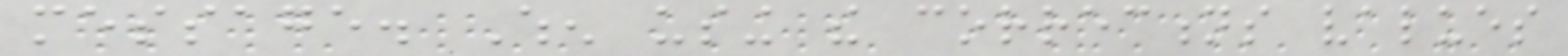message. When using the corrections values
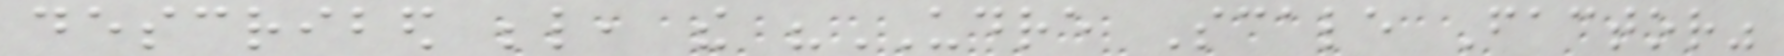described below, the "UDRE Scale Factor"
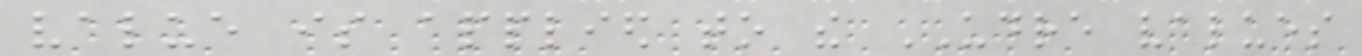value is applied to the UDRE values
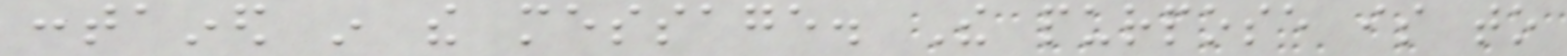contained in the message. The purpose is to
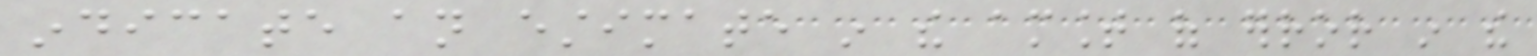indicate an estimate in the amount of error in the
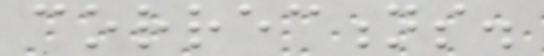corrections.
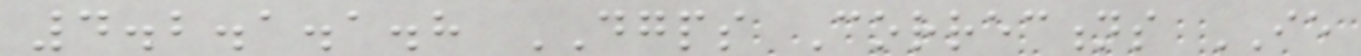4.2.1.1.8 DGPS Corrections IE
